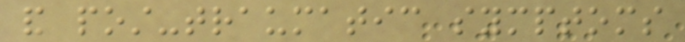and post-traumatic symptoms
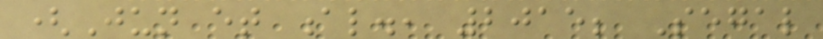(Jun et al., 2015; Segal
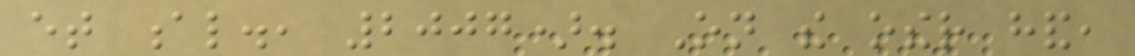et al., 2007). On the other hand,
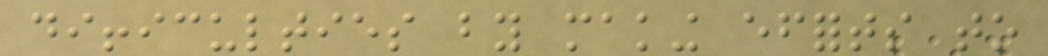difficulties by making efforts to
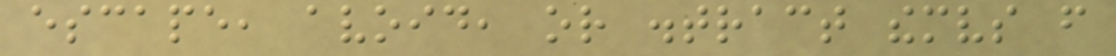escape, avoid, or distract themselves from
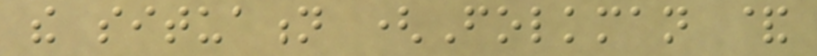the situation (Folkman &
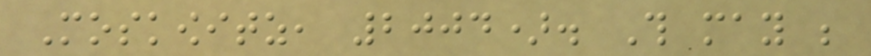Moskowitz, 2004). This may be
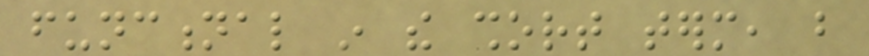functional in the short term, but
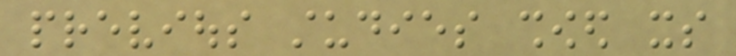previous studies showed its
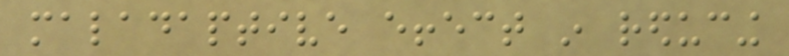maladaptive effect in reducing
